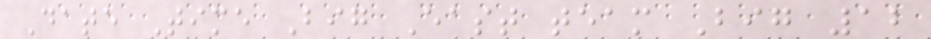Date Time Big East team Big 12
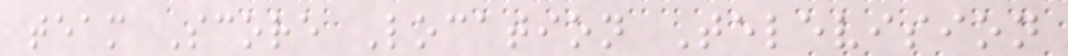team Score Location Television
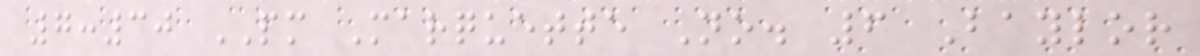7:30 PM Marquette No. 6 Baylor
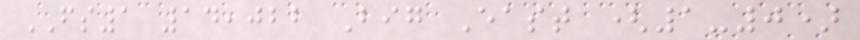FS1 14,022 Big East (1-0)
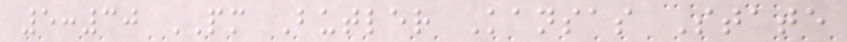5:30 PM Butler Kansas State
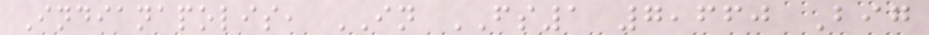Indianapolis, IN FS1 7,660 Big
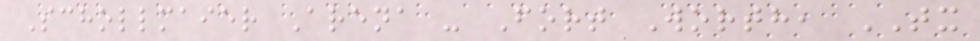Schollmaier Arena - Fort Worth, TX
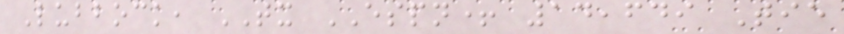Lubbock, TX ESPN+ 14,649 Tie
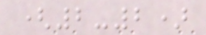(2-2)
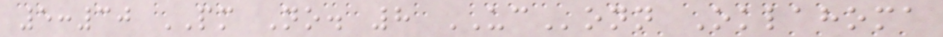5:30 PM No. 8 UConn Oklahoma
